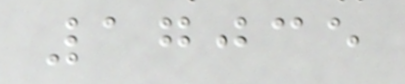17035
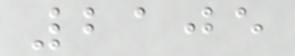2105
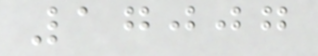17007
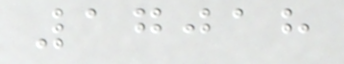17018
